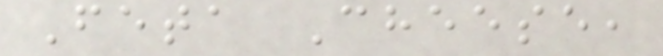Feta Cheese,
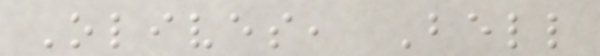Olives, Bell
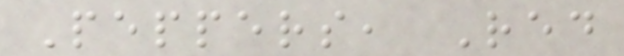Peppers, Red
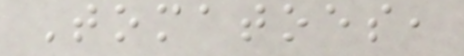Tomatoes,
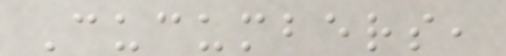Cucumbers,
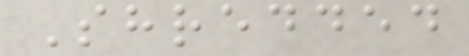Shredded
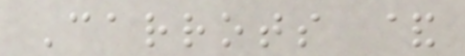Carrots &
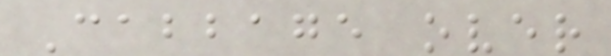Cabbage over
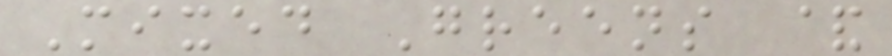Mixed Greens &
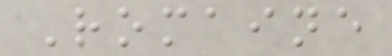Romaine
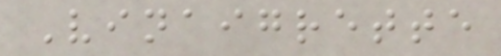Vinaigrette
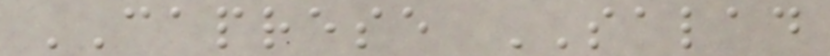CAPRESE SALAD
